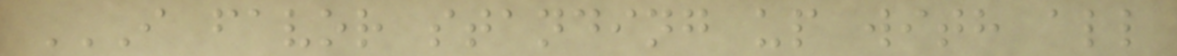I FAVOR STANDING UP WITH ALL
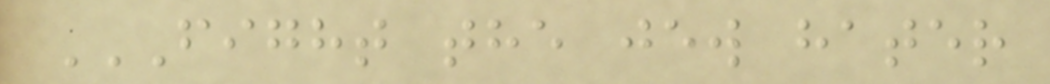FIGHT THE JEW HATER
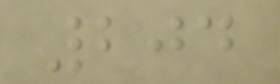204
